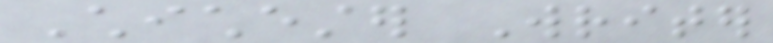Chichester Writer
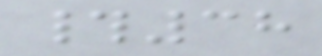#38
